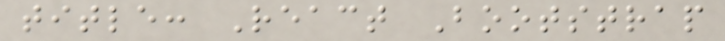title: React Bootstrap
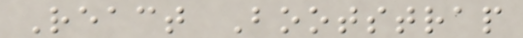React Bootstrap
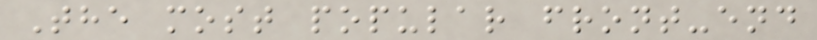The most popular front-end
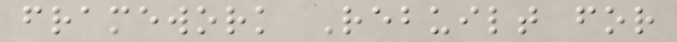framework Rebuilt for
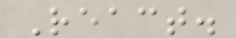React.
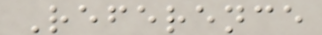Reference
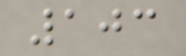103
